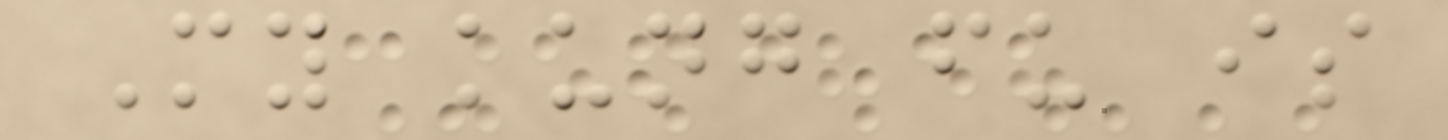My kung fu is
